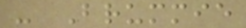- Brummie
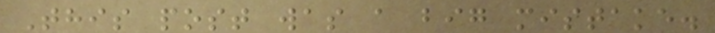This post was a big mistake.
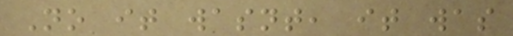No it wasnt, it was
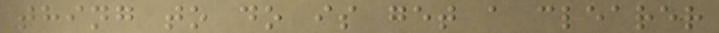thing to do is get a clearer
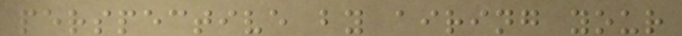perspective by airing your
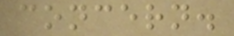concern.
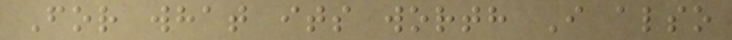For what its worth I also
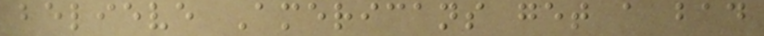believe Americans get a bad
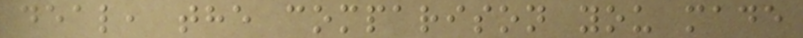deal, the comparison you made
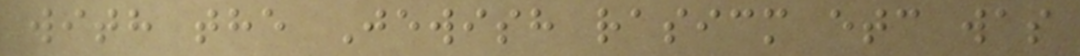with the Jewish rasicm etc was
